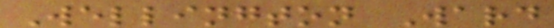Wellington Ward
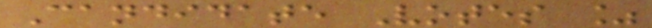Candidate Votes %
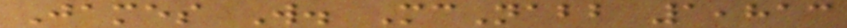James W. McNabb 1,813
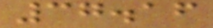37.16
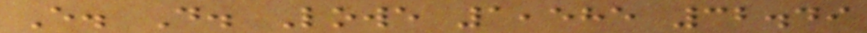E. D. Lowe 1,585 32.49
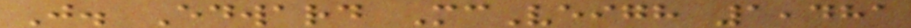J. Edward McVeigh 1,481
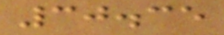30.35
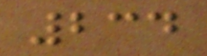234
